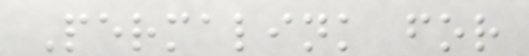Permalink for
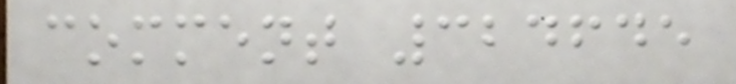comment 324645
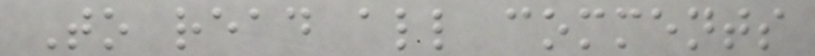To read all comments
